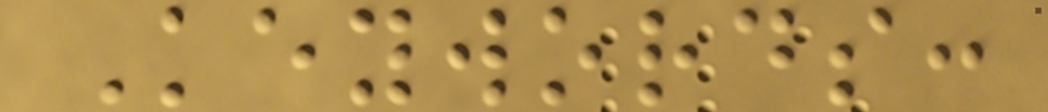Keywords:
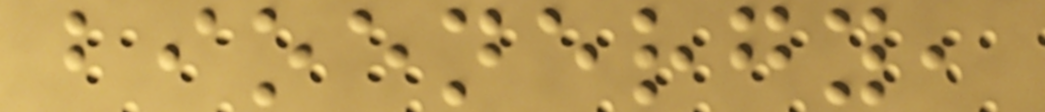bioenergy,
